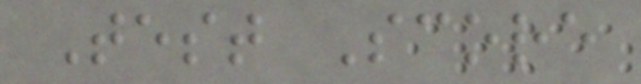Test Score
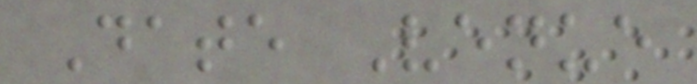Date Venue
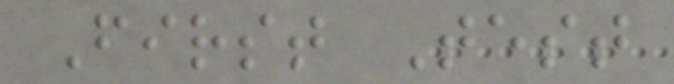First Test
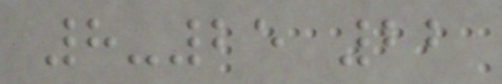8-25 22
